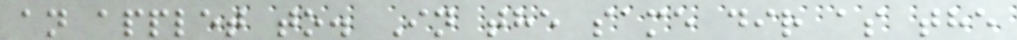an applet to. In the same dir as the
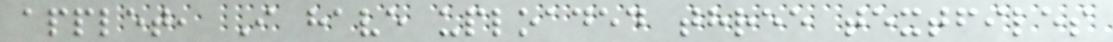applet, I have uploaded three textfiles
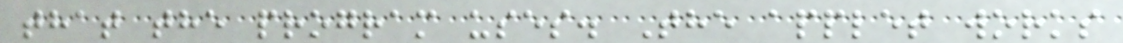that the program uses. The applet works
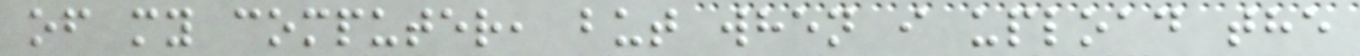of my computer, but when i upload the
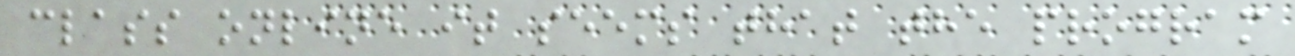class online it seems that the program
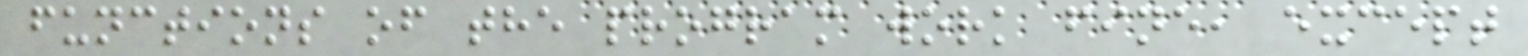functions of the program work fine, except
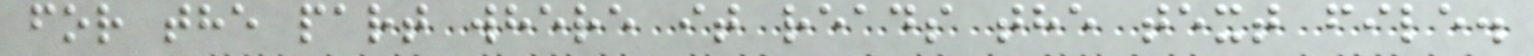for the part where it reads the text file.
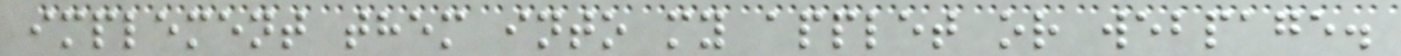implement them into my applet or webpage.
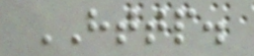HTTP.
